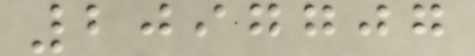2097707
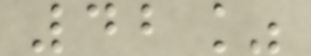42%
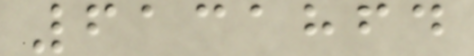6131864
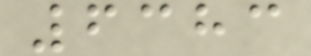6383
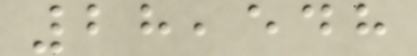28,548
